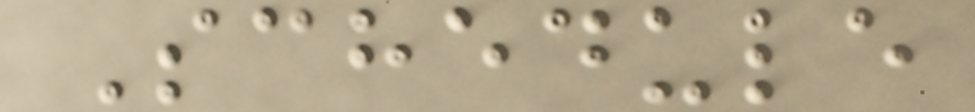Schedule
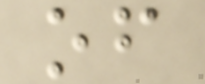of
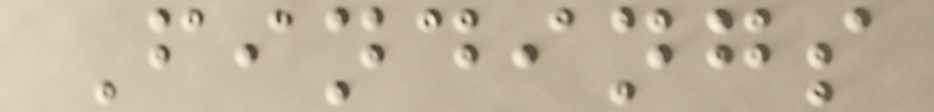Findings
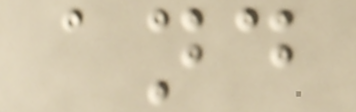and
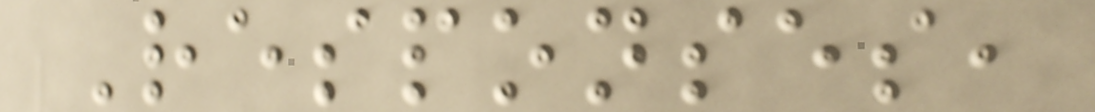Responses,
